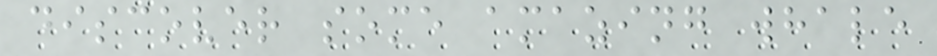discover some amazing whale
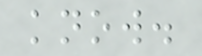know.
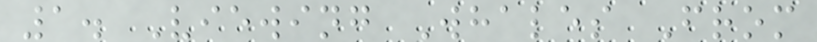1. Viewing Whales From
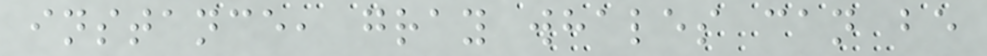instance, gray whales can be
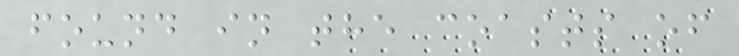found in the coasts of
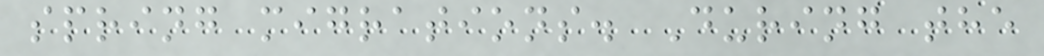spring migrations. During the
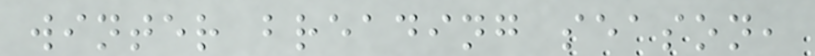winter breading season,
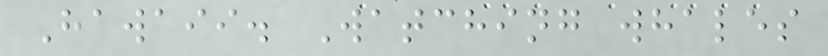Hawaii. Watching whales
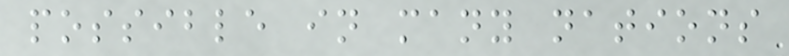possible in many nations
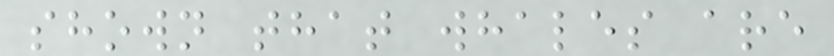shown that whales are
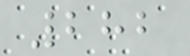282
